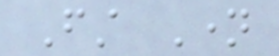First Name
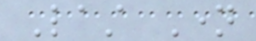Last Name
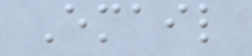Email
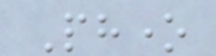Phone
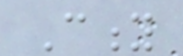City
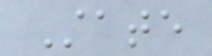State
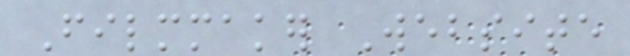Filmmaker Website
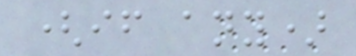(if any)
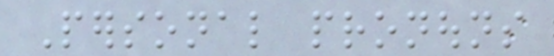Personal pronouns
